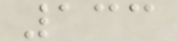133
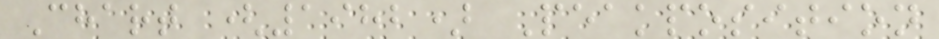Chart (1982) Peakposition
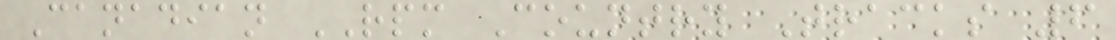Canadian RPM Country Tracks 6
